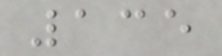135
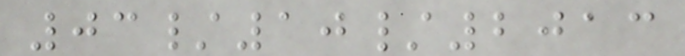03/10/2013
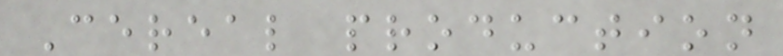Cereal production
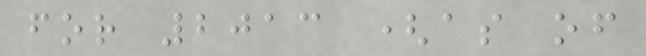for 2013 (as of
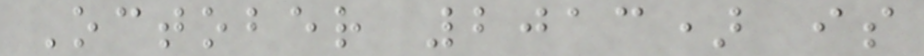October 2013) is
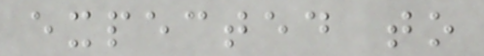expected to
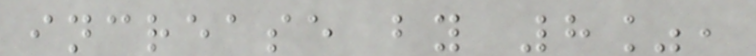increase by 8%,
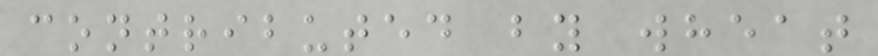contributed by wheat
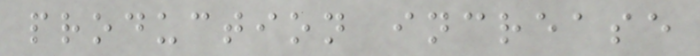production increase
